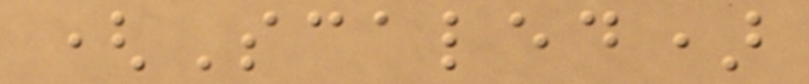(Scaled)
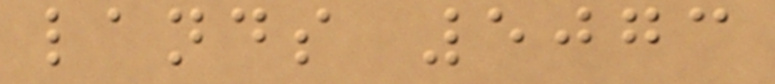lands 5073
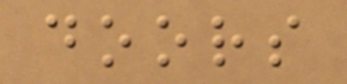doors
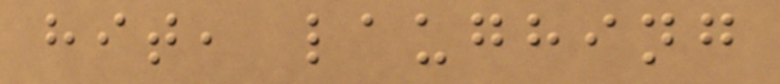hit, laughing
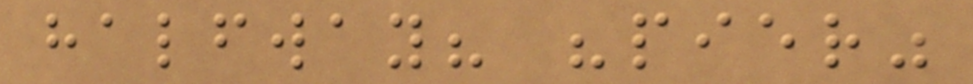halfway? "pier"
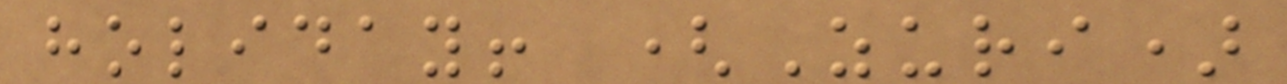holiday! (Zuri)
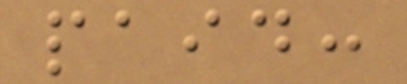paid:
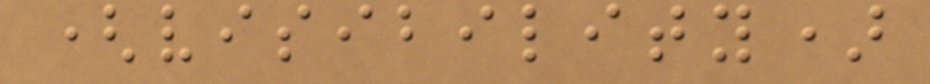(visibility)
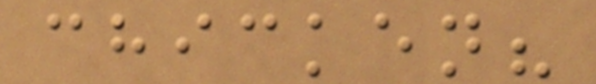chicken?
